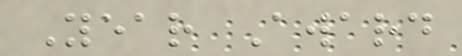Year Award
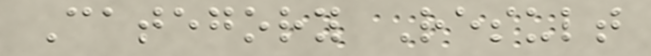Category Result
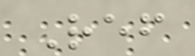Ref
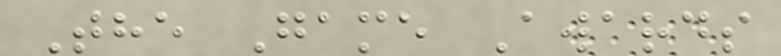The Game Awards
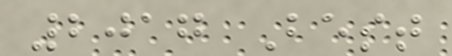2017 Best
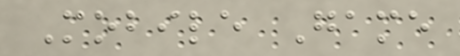Mobile Game
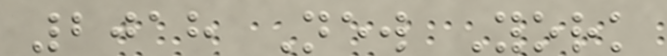2018 New York
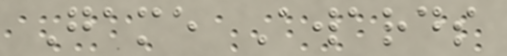Game Awards
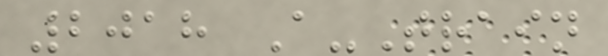2018 A-Train
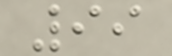99
